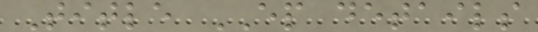Title EP details
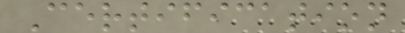Certification
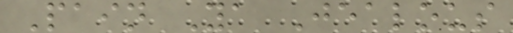Pain Ya Jealous
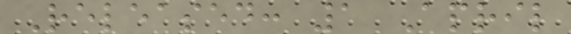Released: 1 April
